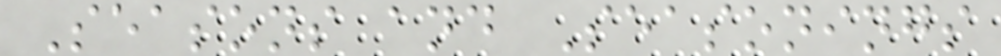Seasons and Seasonings
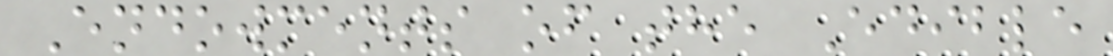Endowments of the Edible
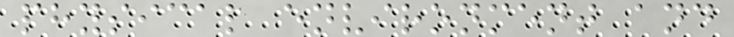physical environment and
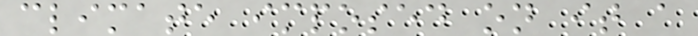climate imposed on it a
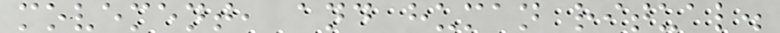movement, and human ritual.
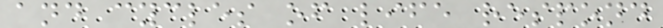and cycles of life respond
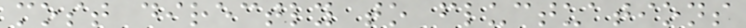most directly to fluctuations
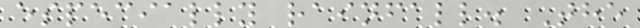especially rainfall. The
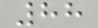88
